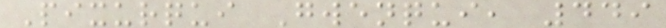Pixurqui Gwenqui, 449
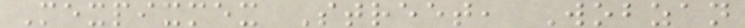Mexpixmex Street, Wobzan
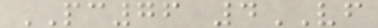PC76 4VF
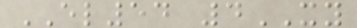EL54 4XY
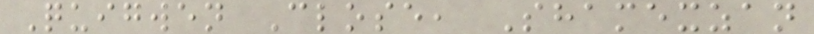Quigwen Close, Shamexzan
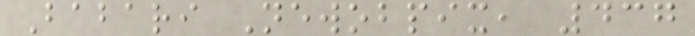Babari Newobpix, 437
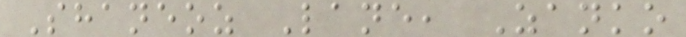Shaneoz Lane, Zanko
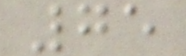75
